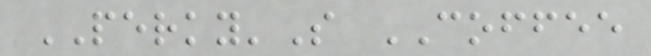PERKY'S COFFEE
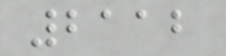2112
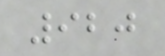920
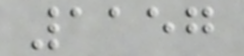1157
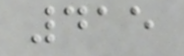415
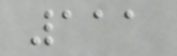111
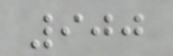900
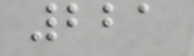221
